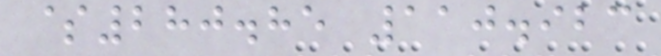$280.85 110.923
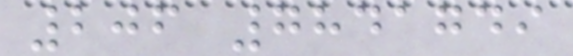206 7841749
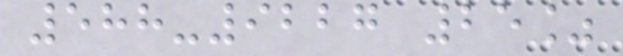588-9227 25%
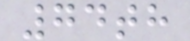74th
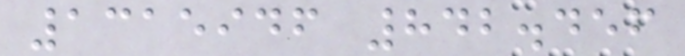1315946 842.456
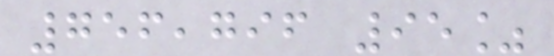756,796 95%
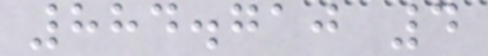884.710 4
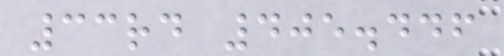33rd 405.446
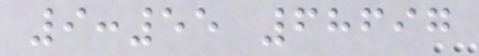9:55 68697
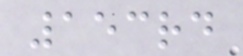153rd
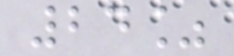24%
